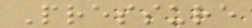Pressure
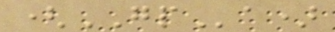(GPa)
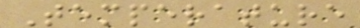Temperature
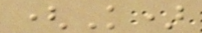(K)
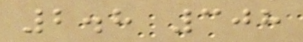2.8 308
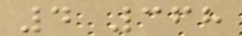4 368
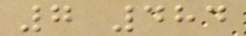7 484
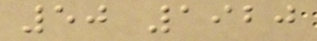50 1920
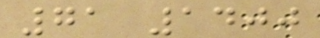71 1400
